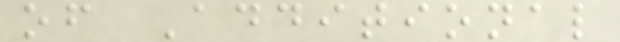of Additional
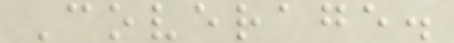Coverage.
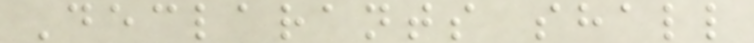Declarants shall
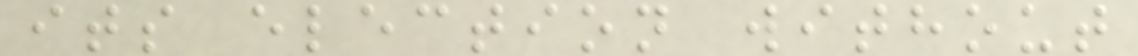its election without
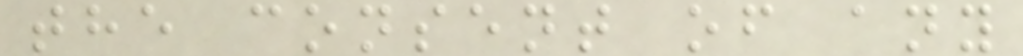the consent of any
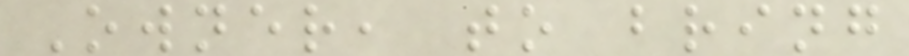Owner, to bring
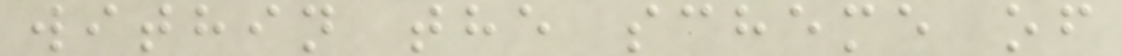within the scheme of
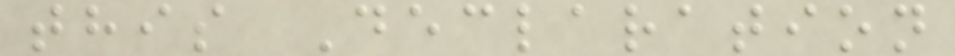this Declaration
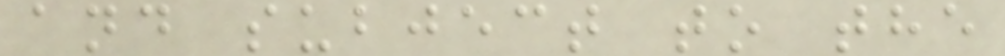and subject to the
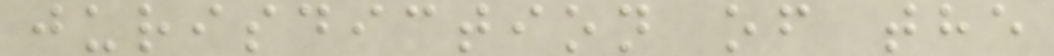jurisdiction of the
